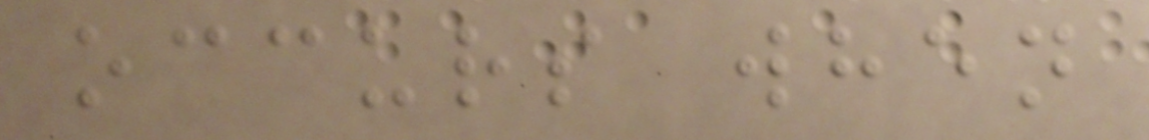occurs when
